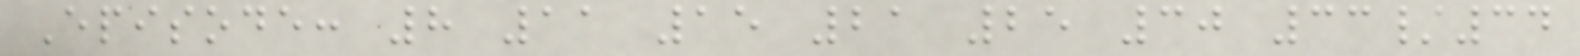Episode: 8 11 15 21 25 30 33/34
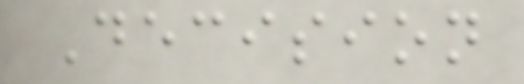Decision
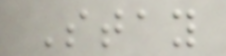Stay
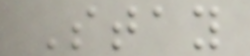Stay
